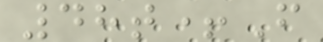48t+F
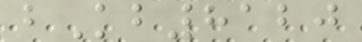bKb8120
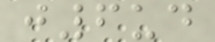j6ud
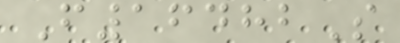F16482S
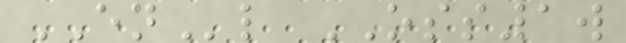ENl OSS1w
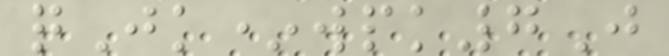qJk*wpk7J
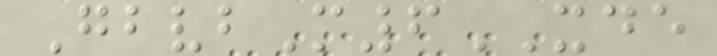GbvbM6XDE
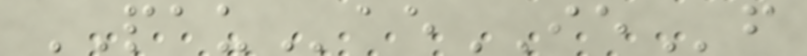PAUaeIEf
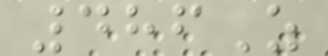486Z
